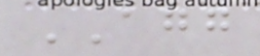AGG
